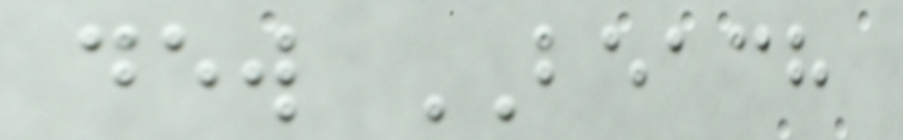dew BEACH
